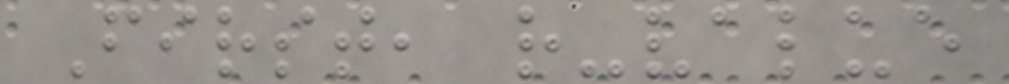First, r-value
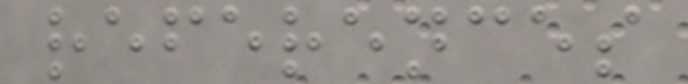references
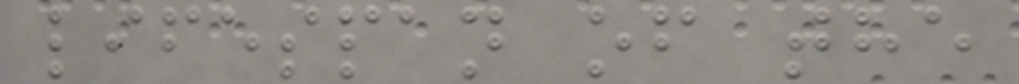lifespan of the
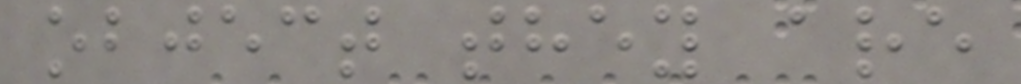object they are
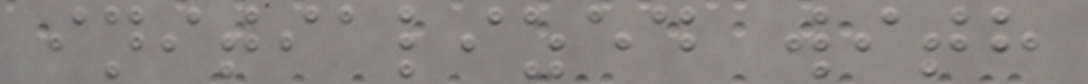initialized with
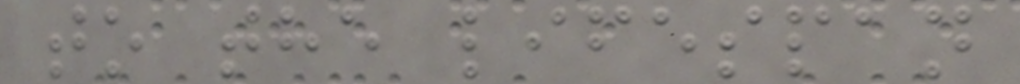to the lifespan
